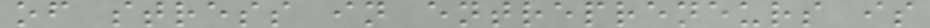of stress in entrepreneurs is
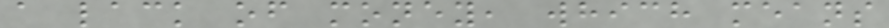a lack of money, which means
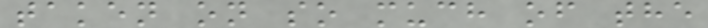taken on so much of the
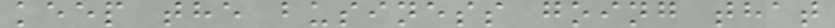keep the business going that
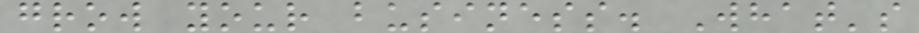grow your business. What's
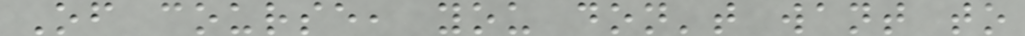Of course, you don't want to
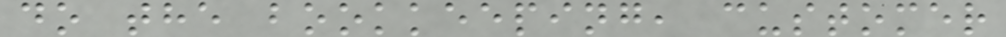do the bookkeeping, customer
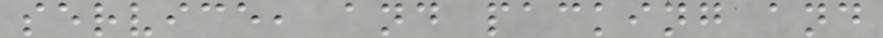service, and packing and
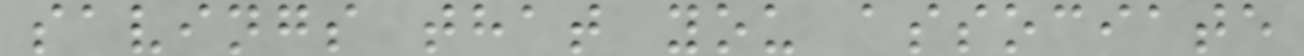savings that you associate
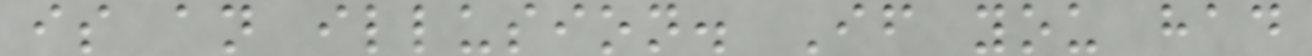is an illusion. If you had
